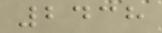2438
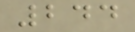244
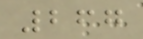267
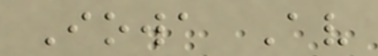Iowa Av
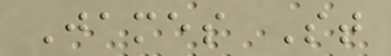James St
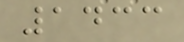1433
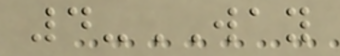4-WAY
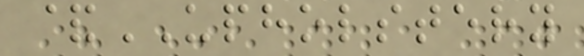&UPHOLSTERY
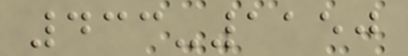433-1150
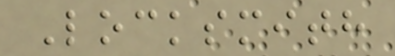Locksmith
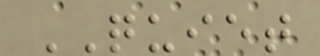QUIET
